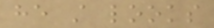he still looks
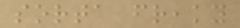sorta freaky
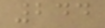244
